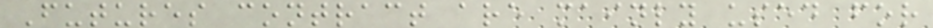Futures contract are mainly used for
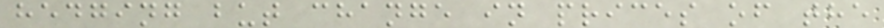hedging but change in prices of the
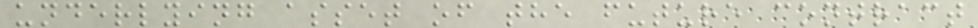underlying asset of the future contract
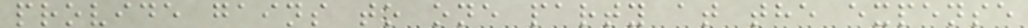provide gains to one party at the expense
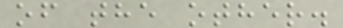of the other.
